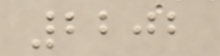2202
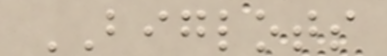BIGLOTS
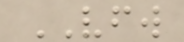VFW
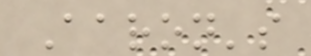Aaron's
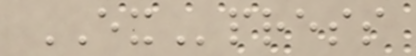EXpress
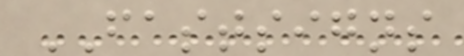FASTSIGNS
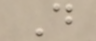D
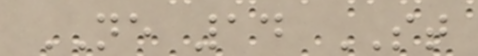NE 14 ST
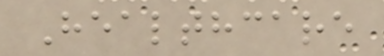Healthcare
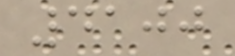4100
